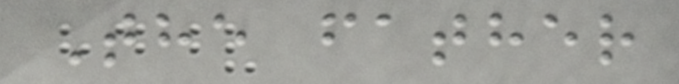The father
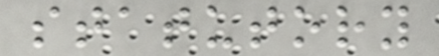statutory
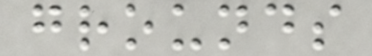grounds
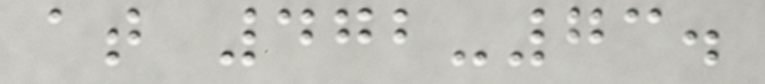at 472-73.
